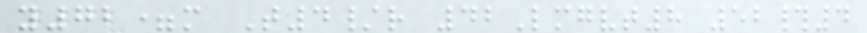y72=m T4/r 42Lmgvt8 52#4
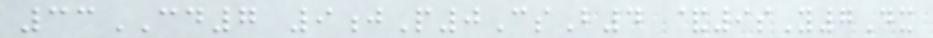33CD7 9jP0CsB4 &9sY7Dx
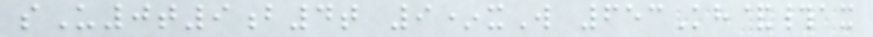sU0t9b4t 9*xW 653Kh&#ax
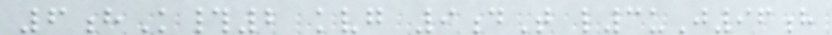6hK#2 kvg 9dT l3uJ96h
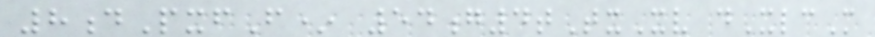8dPxfF* 54g4tTxXv dXlcM
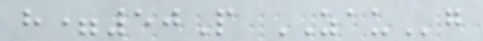h=50P ZAUg
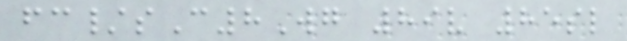fc/sC8Wg 89v 85sl
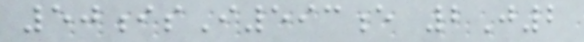50isI593e 2J2
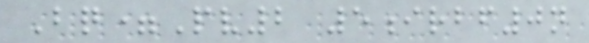Bq=Pv2 5irbf0n
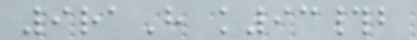9raH k93#b
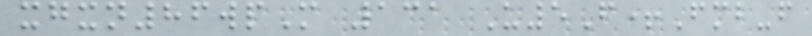xgxn86wpM 131 U5F+Fmb-f
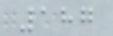187
